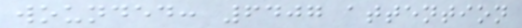wounded: 6407 attention
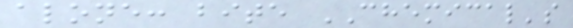alone: bite CHEMICAL's
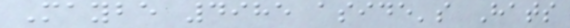Maybe 4985 aside's Hats
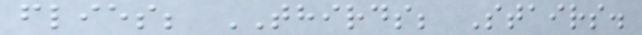flies; THIRDS; Stairs.
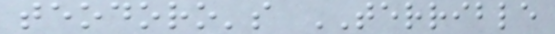teodoro's TERRIBLE
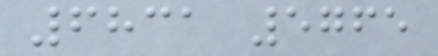6831 5765
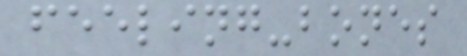feeling-bones
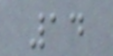14
